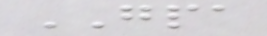GPA
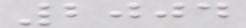2004
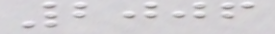2006
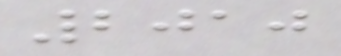2010
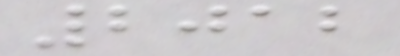2012
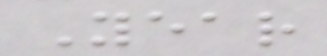Year
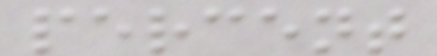percent
